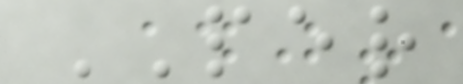PER
